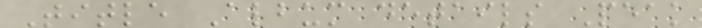Title Album details Peak
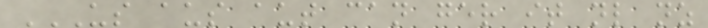US AUS AUT CAN GER IT NL NZ
